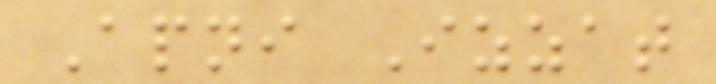Apni Izzat
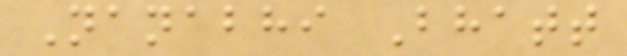Nanabhi Bhatt
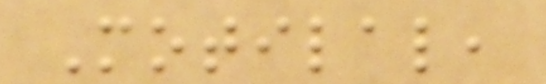Motilal,
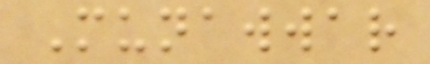Munawwar
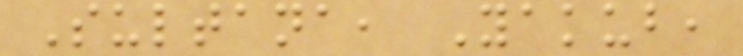Sultana, Yakub,
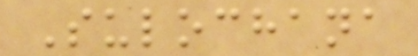Sulochana
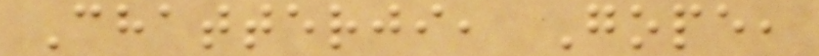Chatterji, Gope,
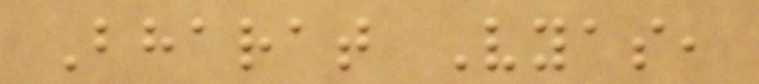Bharat Vyas,
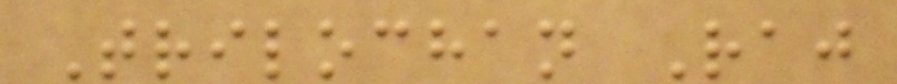Trilochan Raj
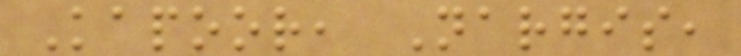Kapoor, Nargis,
